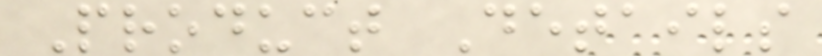Product Details
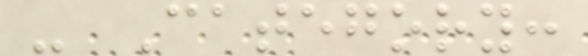- Category:
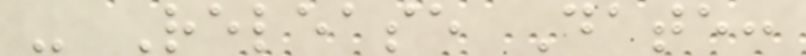- Release Date:
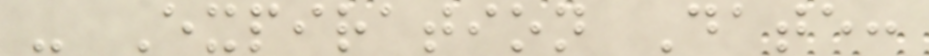- Expiration Date:
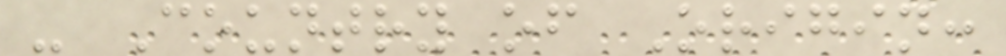- Country of Origin:
